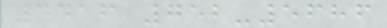4416 752-5686
